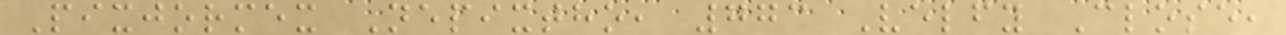Pixjormex Nepixtho, 773 Velfy Close,
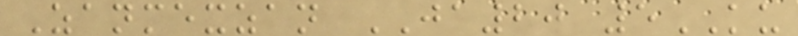Zanmexzan JA20 5KU
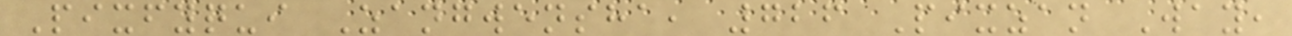Pixfyqui Zangwensha, 726 Pixzan Way,
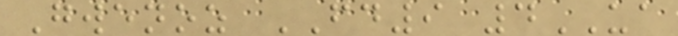Gwenoz FD9 4UA
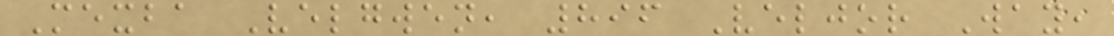Mexba Velgwen, 896 Veljor Way,
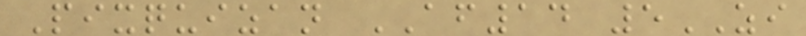Pixquizan AF14 5ZI
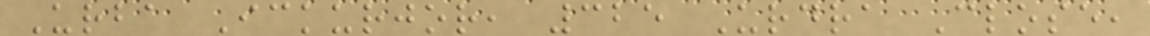Urba Ickurjor, 325 Urdra Close,
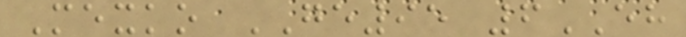Mexko GE95 6EH
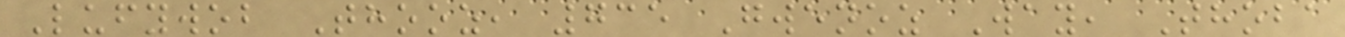Lufywob Thooz, 735 Gwenoz Way, Thoba
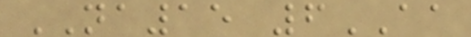NA15 6AA
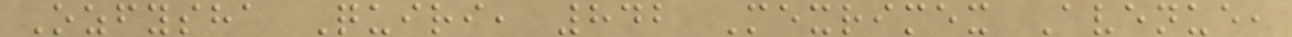Ozfysha Quiri, 842 Mexrimex Avenue,
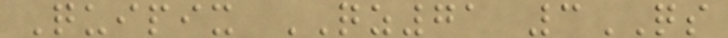Quipix QZ71 3QS
